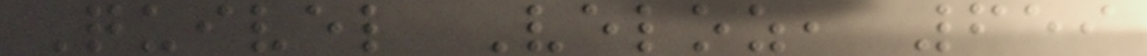Quivel Veloz, 659
